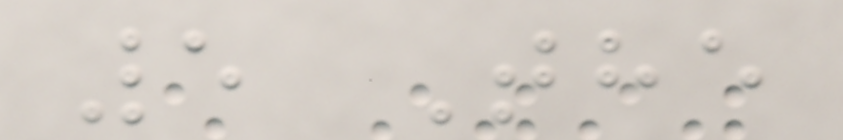5 The
